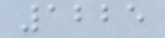1225
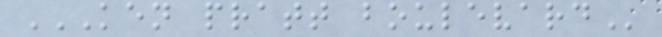KEN PRATT BOULEVARD
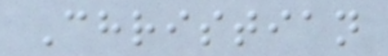Christian
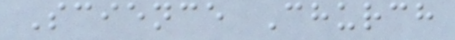Science Church
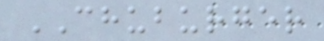CHUBURGER
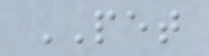PET
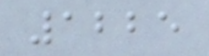1225
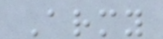Army
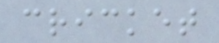cricket
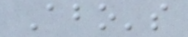Abo's
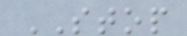STOP
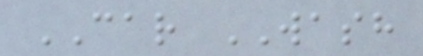CAR WASH
